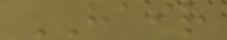HAIR
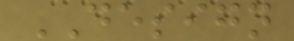DESIGN
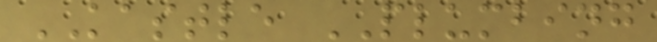KASTLE PLUMBING
